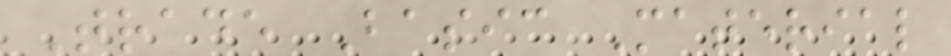Trade Basic Material
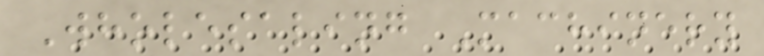Wholesaling Machinery
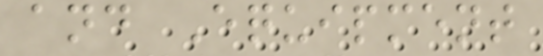and Equipment
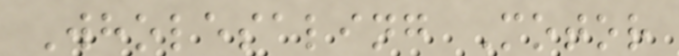Wholesaling Motor
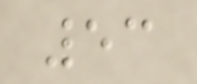53
